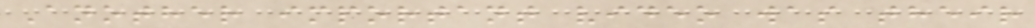Another important video was their
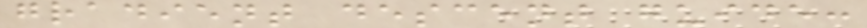gradient descent guide:
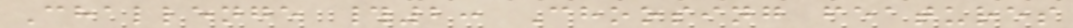Challenge #2: Choosing features
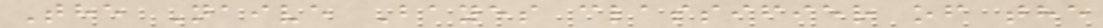The Naive Bayes classifier of the
